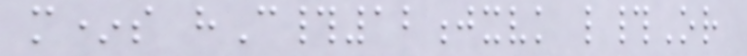m*s hC#12jxvk l#Or
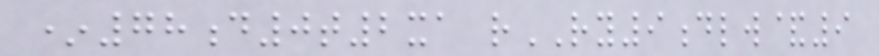*78d0t2xa rRY9dlw&9
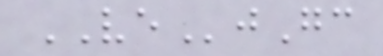VEjGc
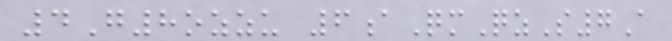4G8ozzu 6aQmQzS7A
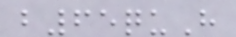b65quH
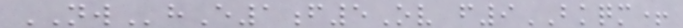NWhE1f5Ov f9BKQM+
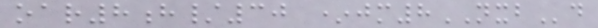oar8h/30 *jm8NXBd
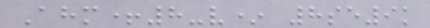Ahm+8-v* 8se9k
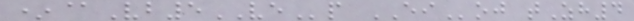*@Vb5VEp EIoj tZh4
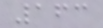163
